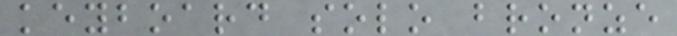keyboard solo bronze
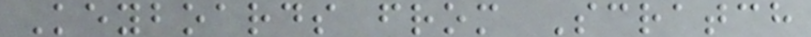Keyboards from Scratch
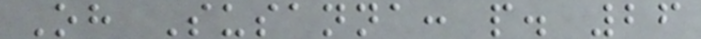Oh Susanna: p. 26
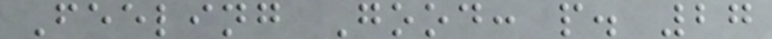Feeling Good: p. 27
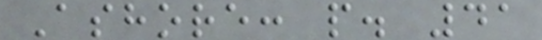Ashore: p. 41
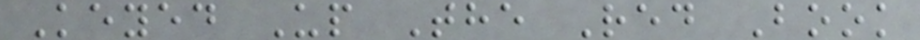Keyed Up The Red Book
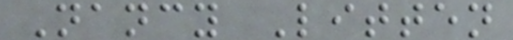Nancy Litten
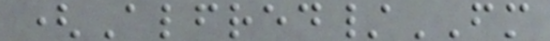(Alfred/FM
